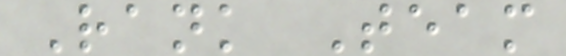Rank Team
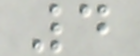4
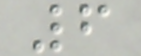6
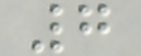7
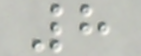8
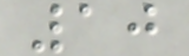10
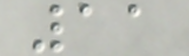11
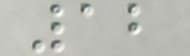12
